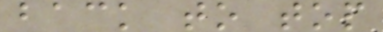back to top
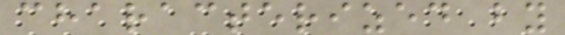characterized by
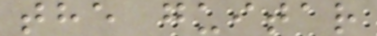the guitar
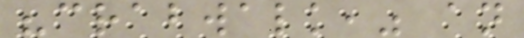"crabwalk," an
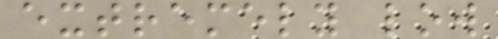extremely low
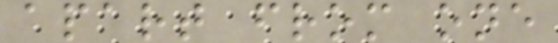apart from one
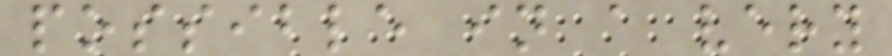possible in a very
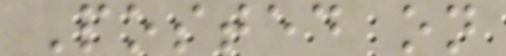Posted on
